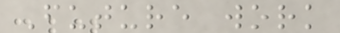Future work
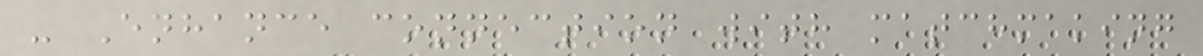- Enhance connection with matchmaking
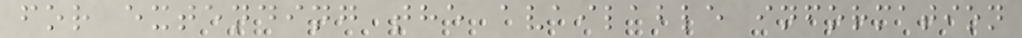for extending the available information
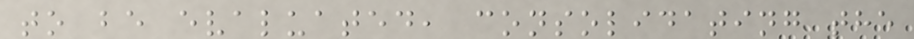to be evaluated, consolidating the
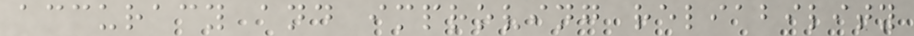accuracy and improving reliability
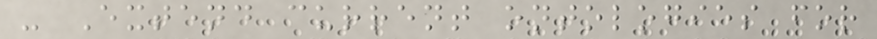- Extend current ontologies for
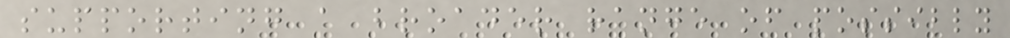supporting a broader range of possibly
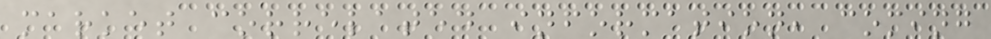market correlated information, coming
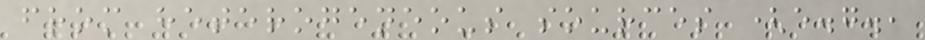from heterogeneous sources (e.g.,
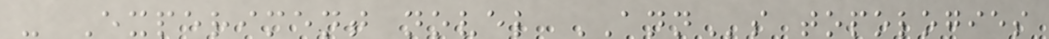- Experiment novel ANNs topologies
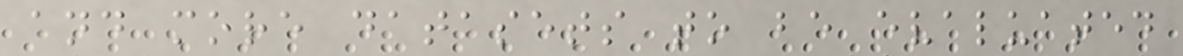and more datasets to be evaluated
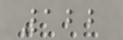122
